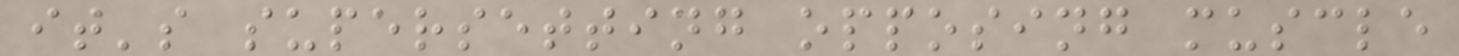it's supersetting opposing muscle
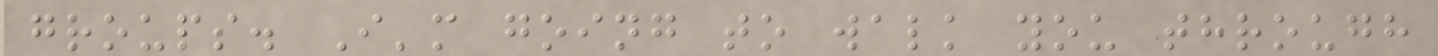groups. I'm going to walk you through
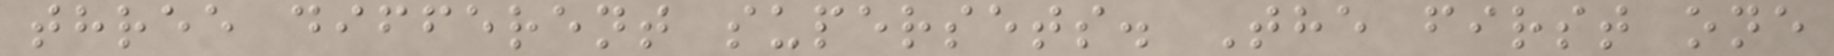three different supersets. The first one
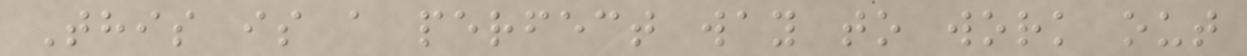This is a perfect way to work out
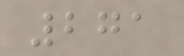271
